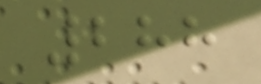288
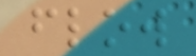flow
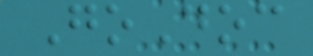GoDoc
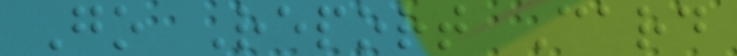Go Report Card
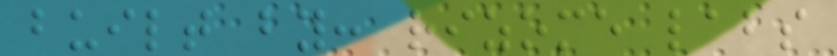built by: rizome labs
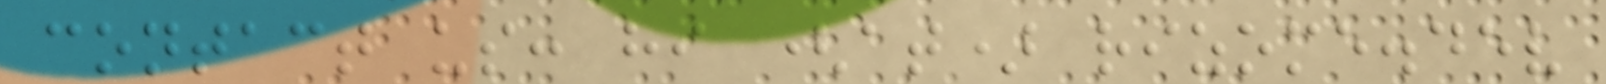contact us: hi (at) rizome.dev
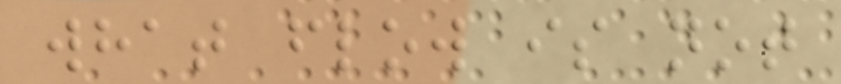what flow is not
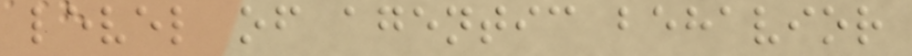level of agentic behavior
